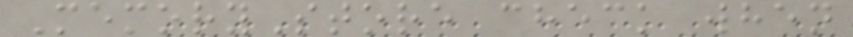MemoryStore check when
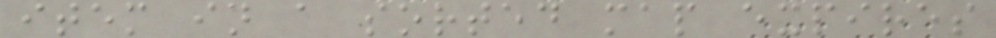item in a sorted map expires
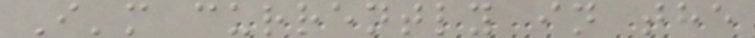I'm currently in the
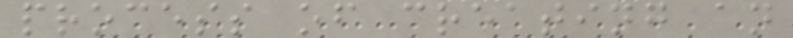process of creating an
